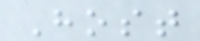Host
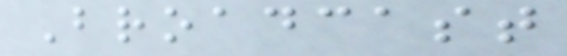Broadcast
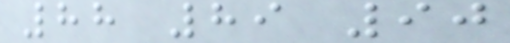88 89 90
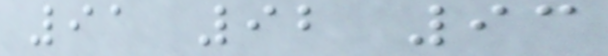91 92 93
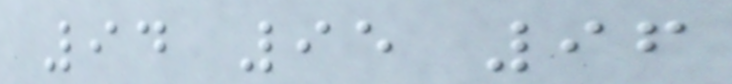94 95 96
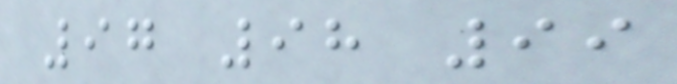97 98 99
